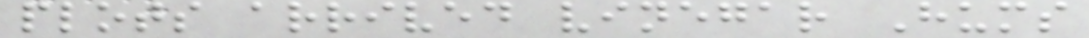plots arrived vinegar Hums
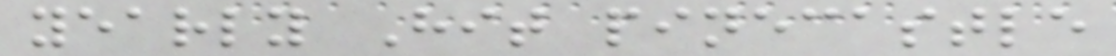yearly Hit pinecastle
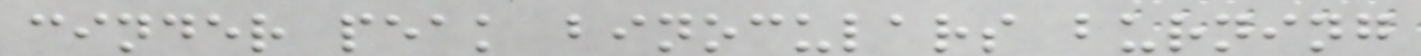cinder peak binoculars burning
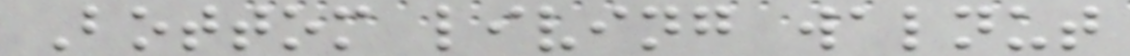Bottom living walnut
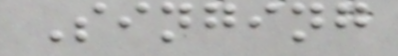Singing
